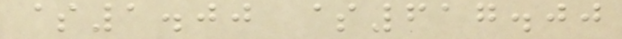$1.00 $617.00
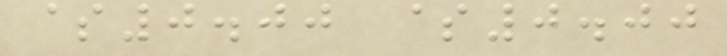$0.00 $0.00
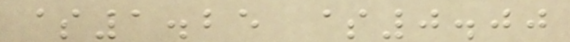$1.25 $0.00
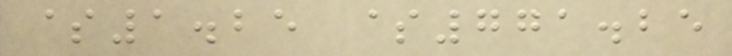$1.25 $771.25
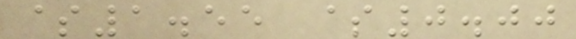$1.55 $0.00
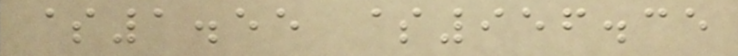$1.55 $956.35
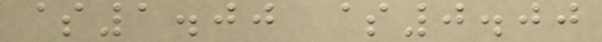$1.00 $0.00
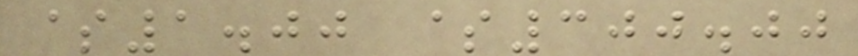$1.00 $300.00
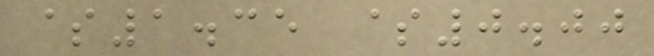$1.35 $0.00
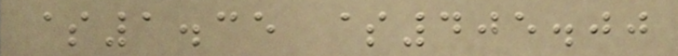$1.35 $405.00
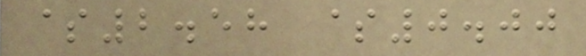$2.58 $0.00
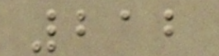212
